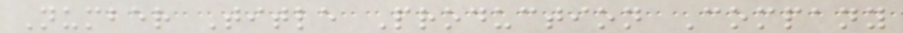Number Title Production Company
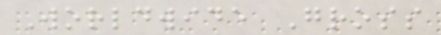Worldwide Gross
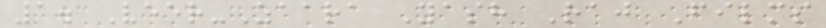1. Veer-Zaara Yash Raj Films
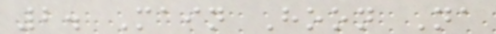2. Main Hoon Na
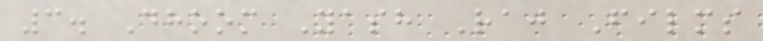3. Dhoom Yash Raj Films
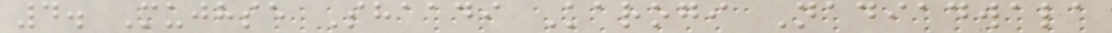4. Mujhse Shaadi Karogi Nadiadwala
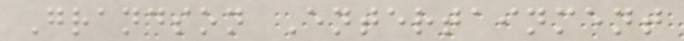Grandson Entertainment
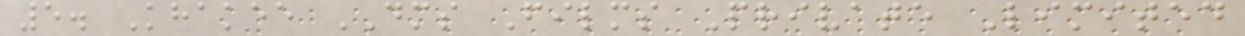5. Khakee DMS Films Private Limited
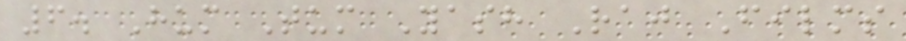6. Hum Tum Yash Raj Films
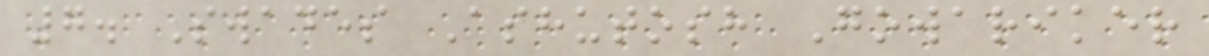7. Swades Ashutosh Gowariker
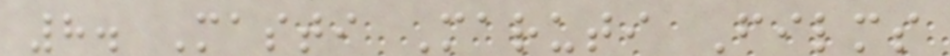8. Masti Maruti Films
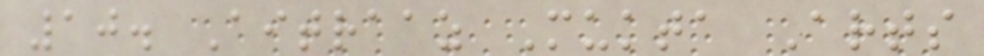10. Aitraaz Mukta Arts
